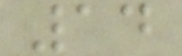14
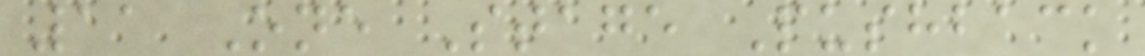11 One Stage Pushback
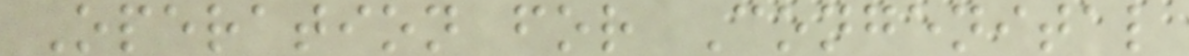Operation for Congenital
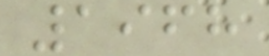1968
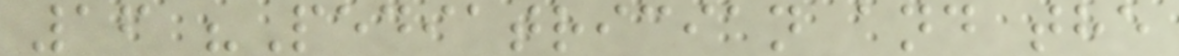16 "Pediatrician and the
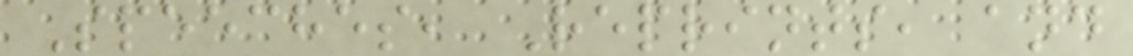Speeches, Reprints, and
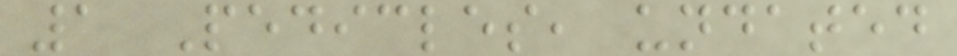1 Pedicles, undated
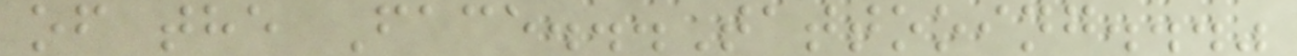of the Face...Tattooing..."
